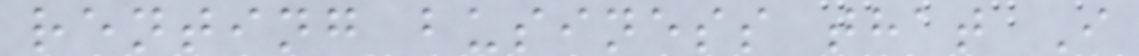renting business that I
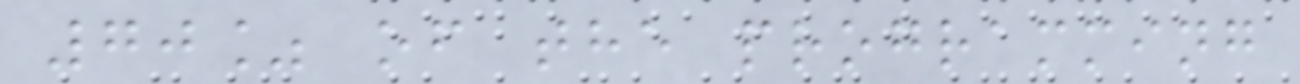70% of the programming
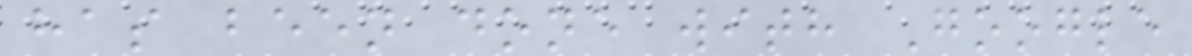has been done with Google
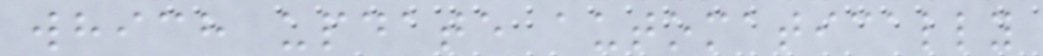which update automatically
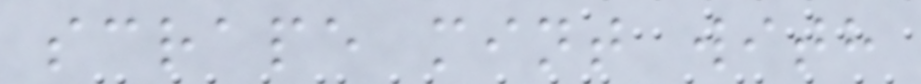scrape mint with
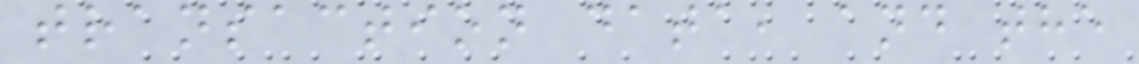transaction data, and the
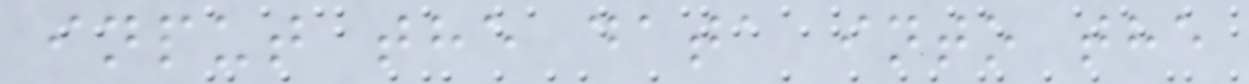input the data into the
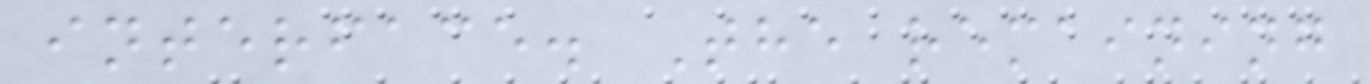interface. The remaining
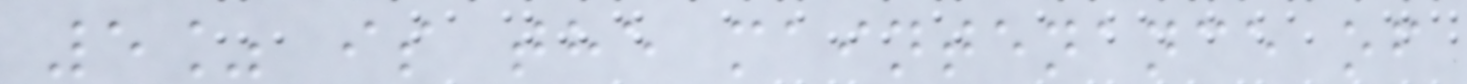5% is the maintenance of
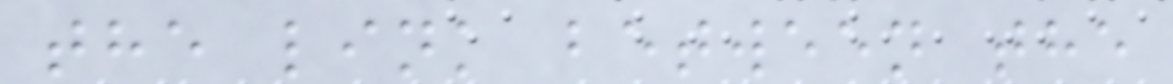the link between the
